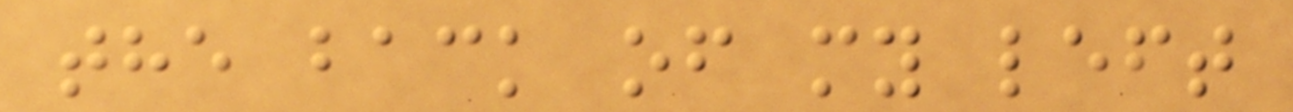the back of my left
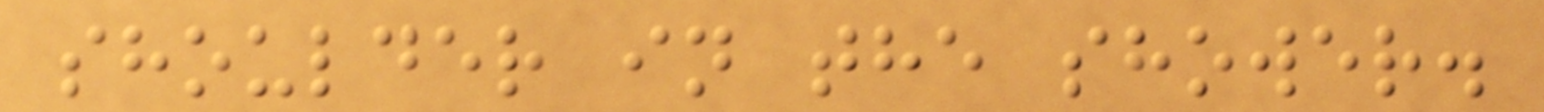shoulder in the shower.
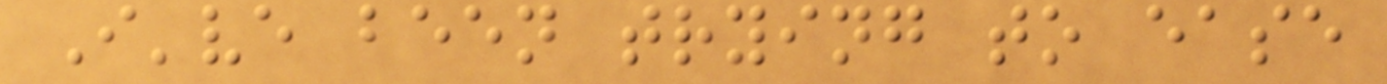I've been trying to ease
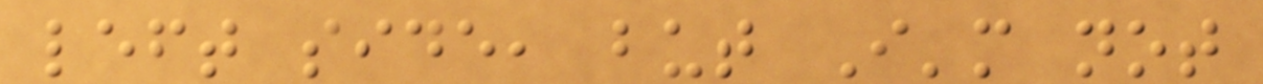left side, but I'm not
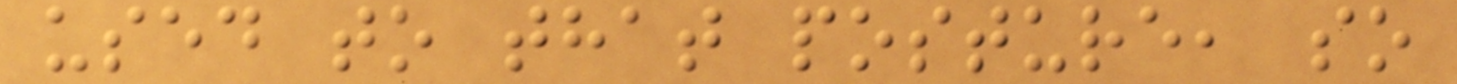used to that posture, so
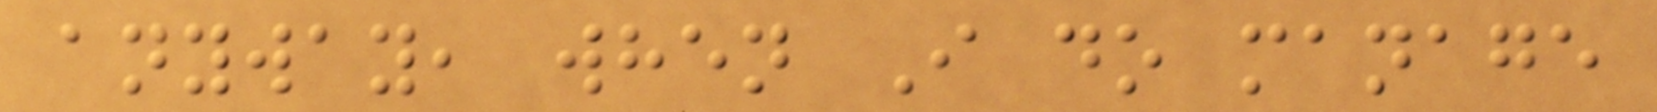anyway, when I do manage
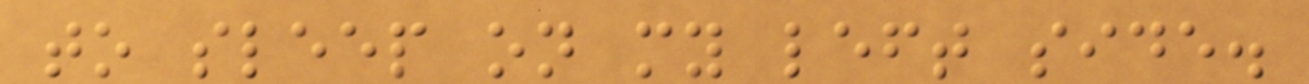to sleep on my left side.
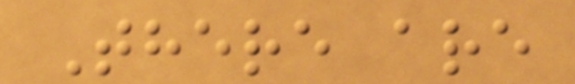There are
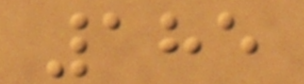185
